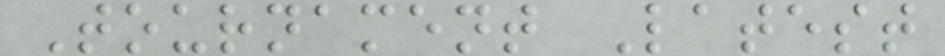Tournament Latest
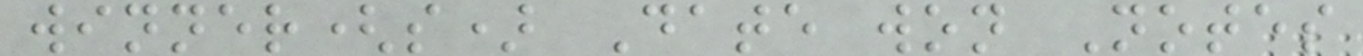winner(s) Date won Notes
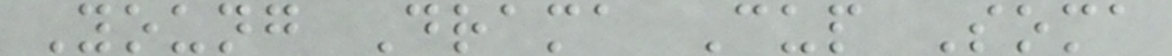Young Drama Cup Soma
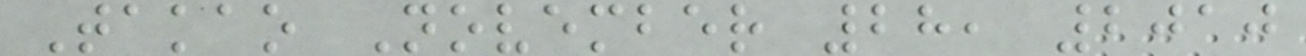Takao November 28, 2010
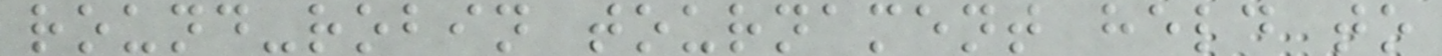round-robin tournament held to
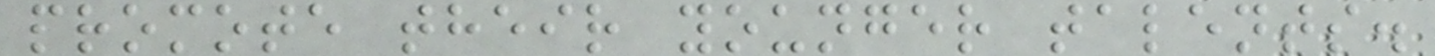promote their younger talents.
